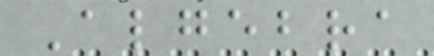Algebra
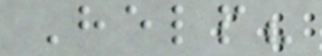Help?
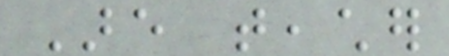Are teacher
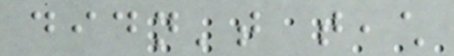didn't teach
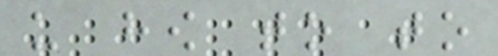us how to to
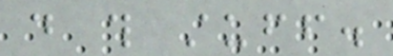do this stuff.
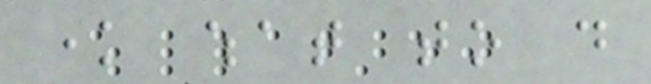know what to do
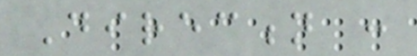Direction :
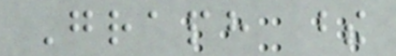Graph these
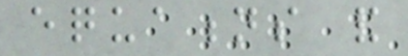equations and
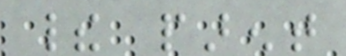their parent
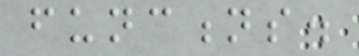functions.
